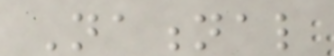National
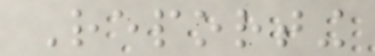Reporting
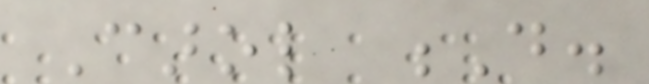Carol D.
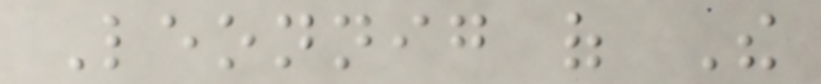Leonnig of The
